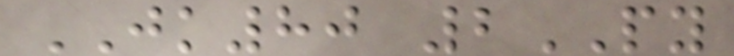JK80 2PY
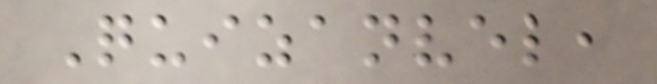Quizanvel,
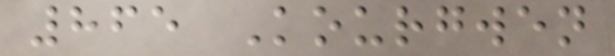865 Kourgwen
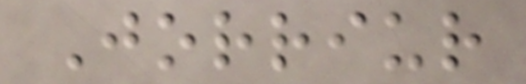Jorriur
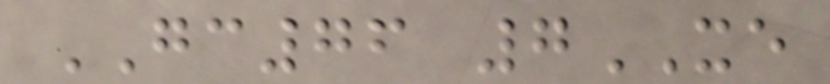GC76 7XE
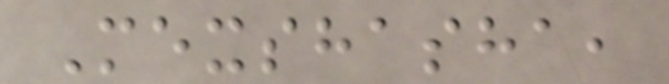Mexshasha,
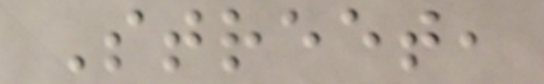Street,
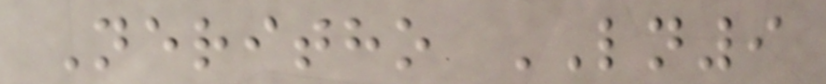Neritho LN9
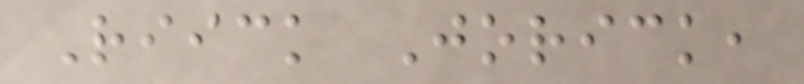Riick Jorick,
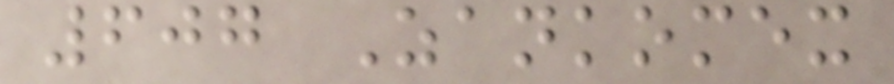607 Zankomex
